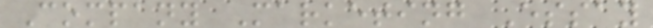Company Marketing Essay
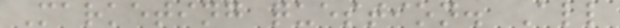Marketing question. All
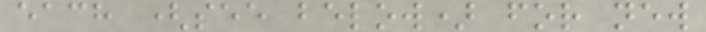each (see below) for new
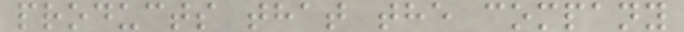products that the company
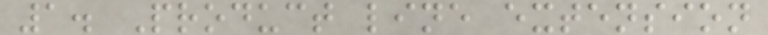1. Product line extension
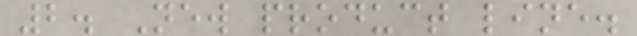2. New product line.
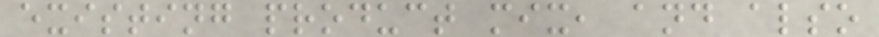existing product mix, and also
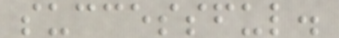successful.
